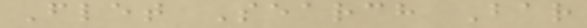Flet Search Bar
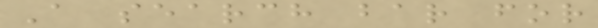A search bar for
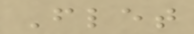Flet
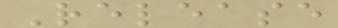Release
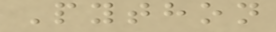Python
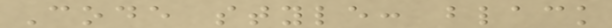Code style: black
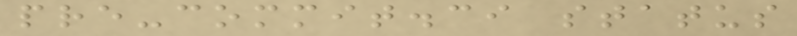pre-commit.ci status
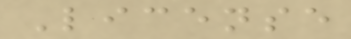License
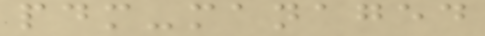pdm-managed
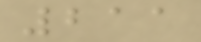211
